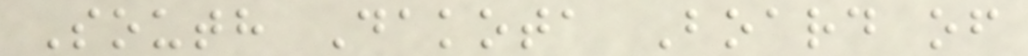South Dakota Board of
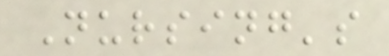Nursing's
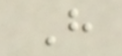H
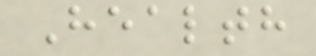Health
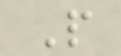P
